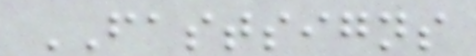FASTSIGNS
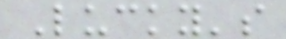Lucky's
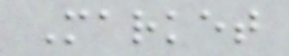Market
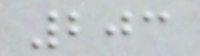203
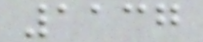1137
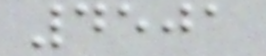4501
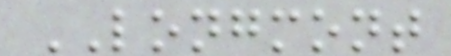LONGMONT
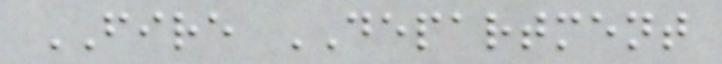FIRE DEPARTMENT
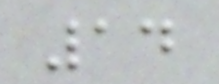14
